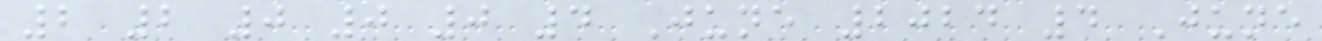2 2 0 0 0 4 June 2024 4 June
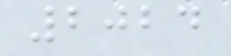2024
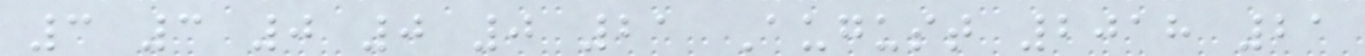3 3 0 0 0 21 August 2018 21
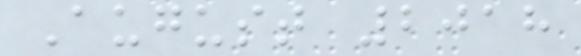August 2018
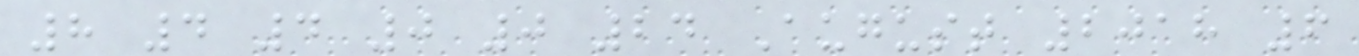8 4 4 0 0 24 August 2018 6
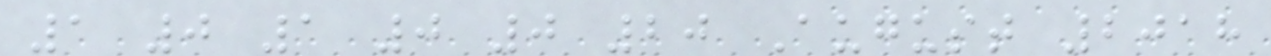1 0 1 0 0 20 August 2018
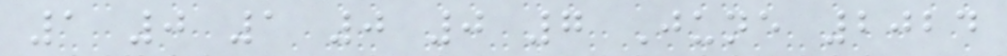1 0 1 0 0 7 June 2024
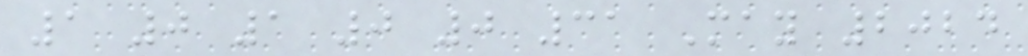1 0 1 0 0 31 May 2024
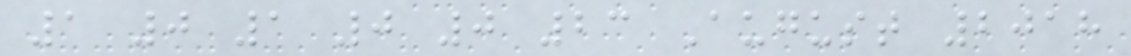1 0 1 0 0 23 August 2018
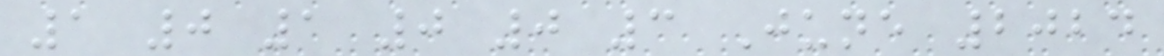1 0 1 0 0 3 June 2024
